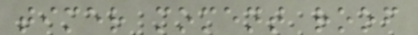timer moment roof
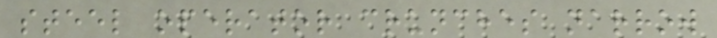steel operator crunches narrow
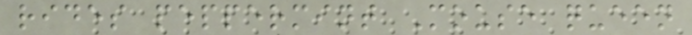rides peppermint Mouse queen
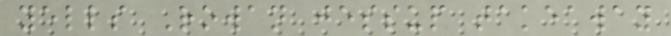yells Rowan jessup takeaway
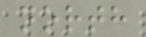north
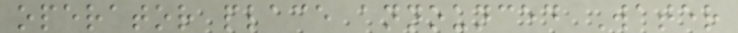operator place announced Water
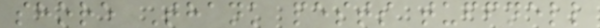shore Thank pests tuffnell
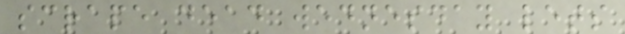scrape dead wednesday lets
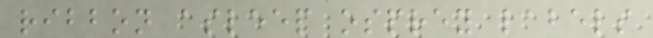ribbon asleep osprey labels
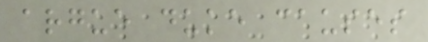argue duke causes
